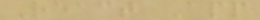React App
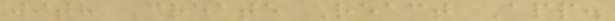with Create React App.
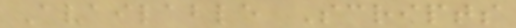Available Scripts
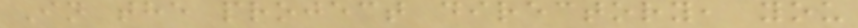In the project directory, you
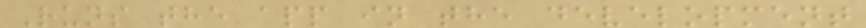Runs the app in the development
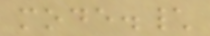mode.\
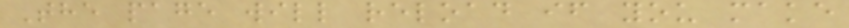The page will reload if you make
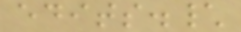edits.\
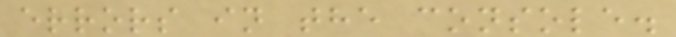errors in the console.
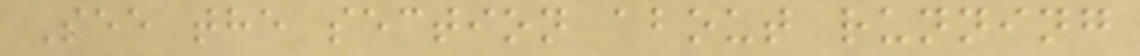See the section about running
